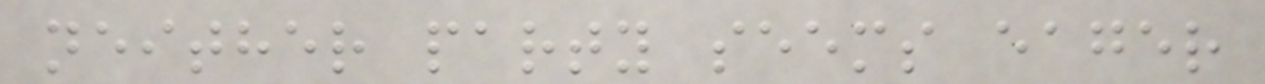neither party seems eager
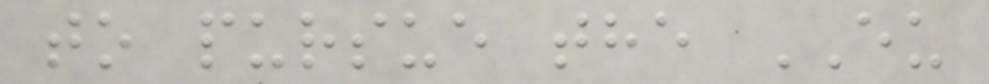to pursue the EU
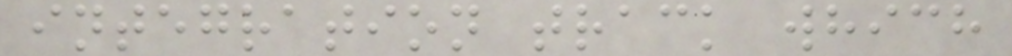integration track which
